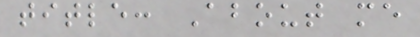title: About me
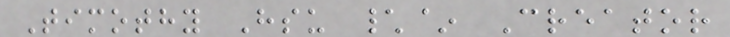Timothy Hsu \~ Creator
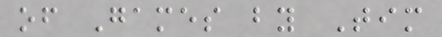of Games by Tim
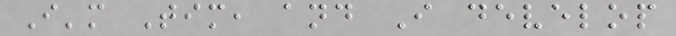I'm Tim, and I develop
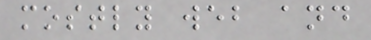mostly web and
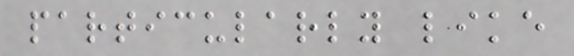particularly like
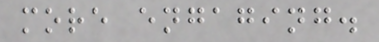more engaging.
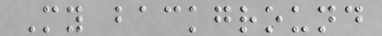My background
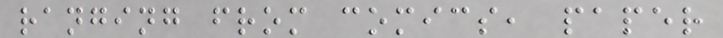ranging from comics, paper
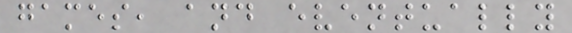games, and eventually
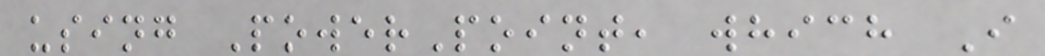using PowerPoint, which I
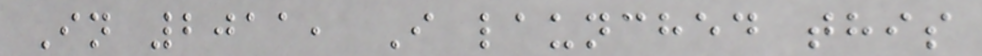In 2011, I launched this
